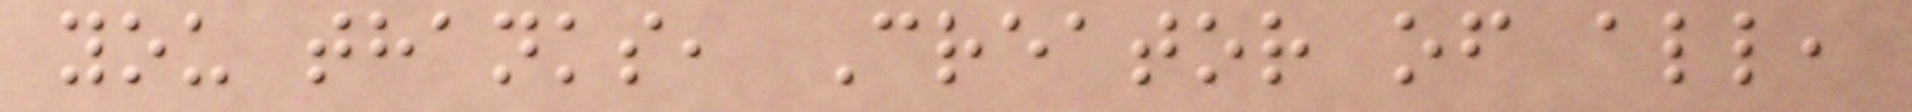you thanks, Creator of all,
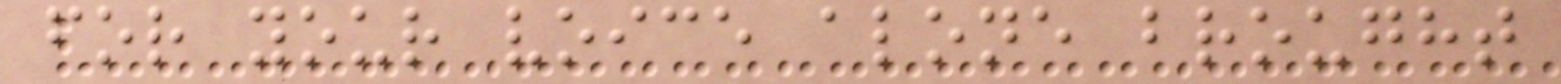for your voice alone brought
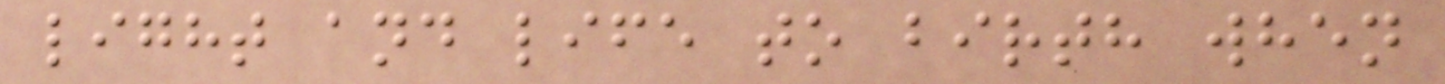light and life to birth when
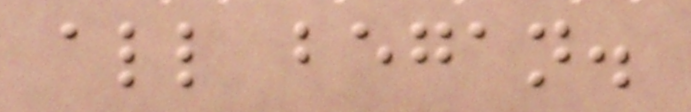all began.
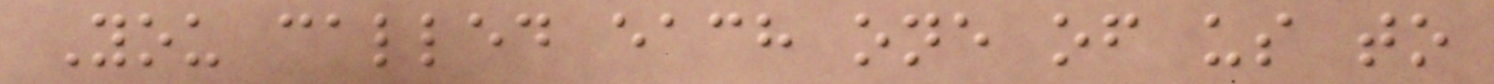You called each one of us to
